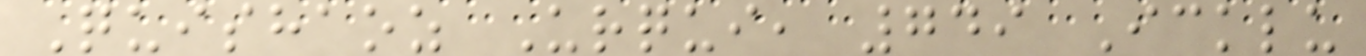Quishaoz Urqui, 749 Icklu
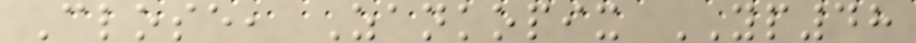Close, Zankopix YP48
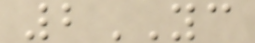2YC
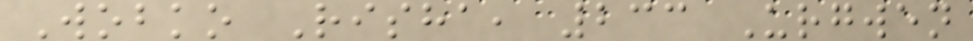Wobko Risha, 233 Urgwen
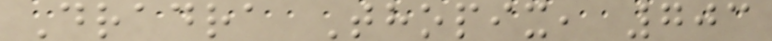Dradra Thopix, 703
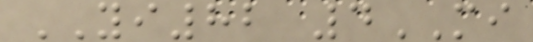YI82 4MI
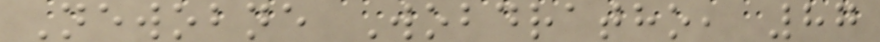Newobne Wobdratho, 87
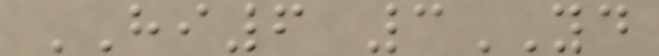HI6 3YD
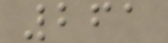261
